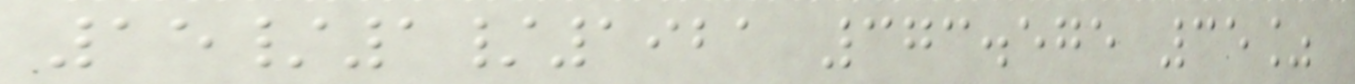15/1/1921 373.575 35%
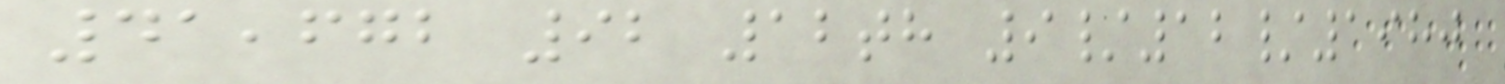41,672 92 12th 9/12/1980
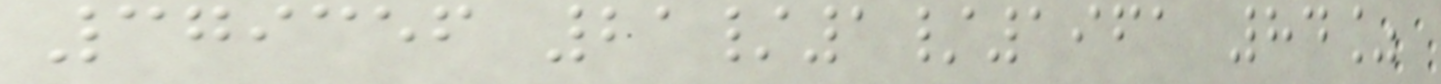379356 21/1/1961 84%
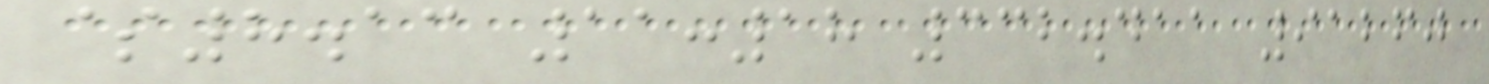$8.13 11:18 332.411 91260
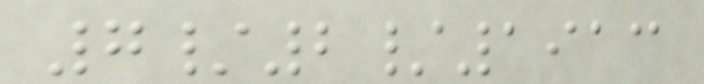7/2/1913
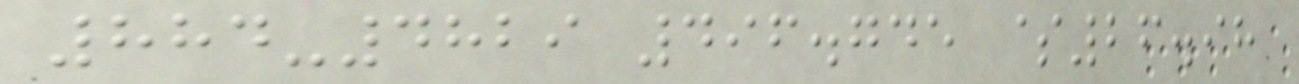884-4829 496.745 $26.98
